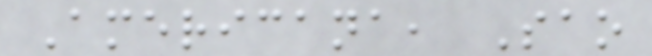Americana, Sao
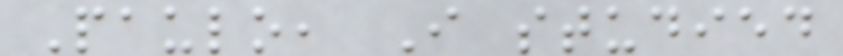Paulo, I studied
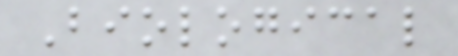Biological
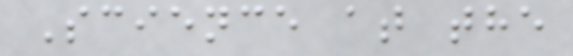Science at the
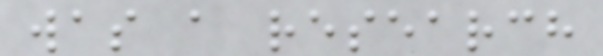was a research
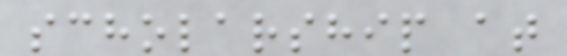scholarship at
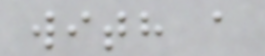with a
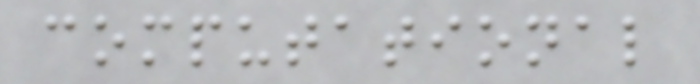computational
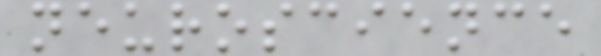neuroscience
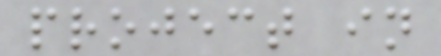project in
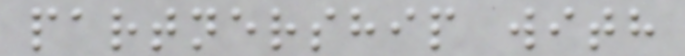partnership with
